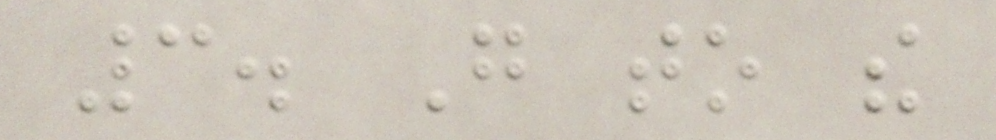3. Go to the
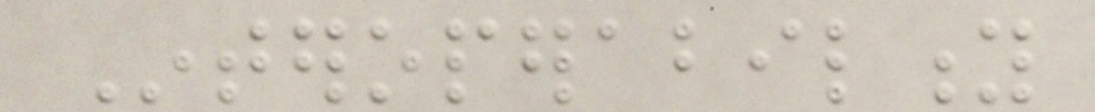Interoperability
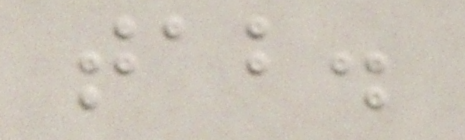tab.
